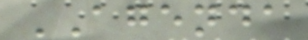AGENDA
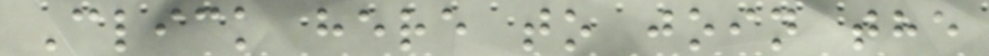Click here to join the
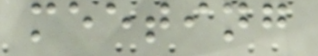meeting
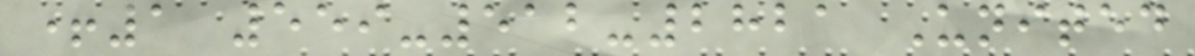+1 559-512-2821 United
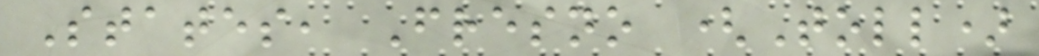States, Fresno (Toll)
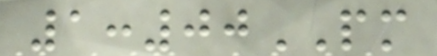1:00PM
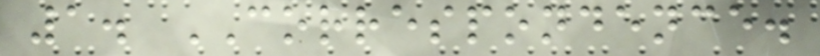1. CORRESPONDENCE.
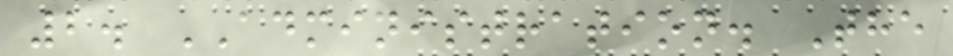2. ADMINISTRATION. The
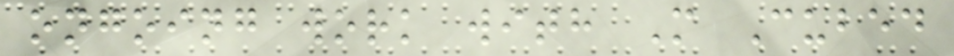ongoing work with M Cubed
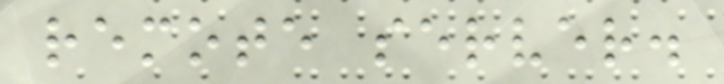remote server.
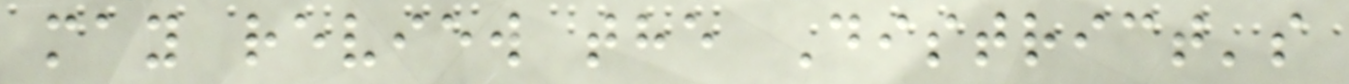may review the District's
